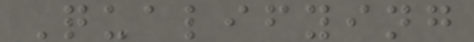Qualifying
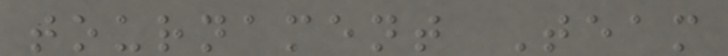tournament Team
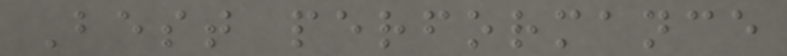Best performance
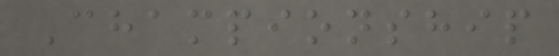Championship
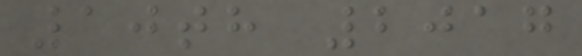10th 2017
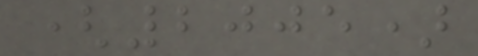(2005)
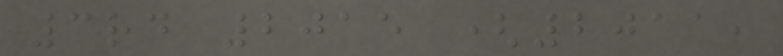3rd 2015 (2011,
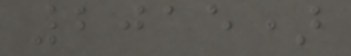2015)
